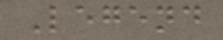Legend
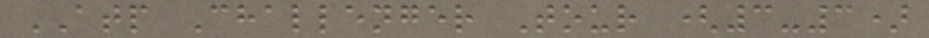ATP Challenger Tour (3-3)
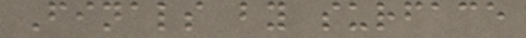Finals by surface
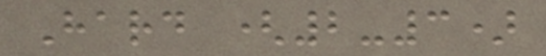Hard (2-3)
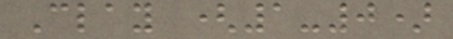Clay (1-0)
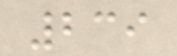239
